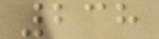238
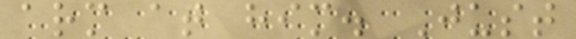arm at him. Just
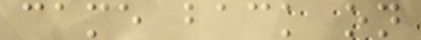came back on
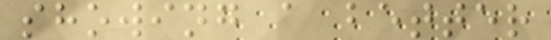showing a better
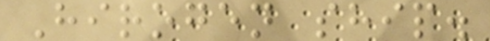Hirogen ship.
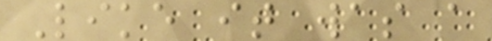Like it was a
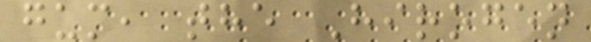gum, the Hirogen
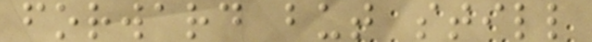forward but still
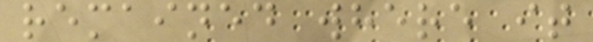remained where it
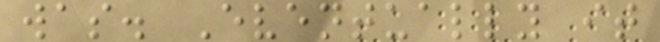was. Eventually it
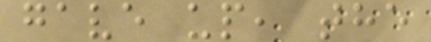gave up, the
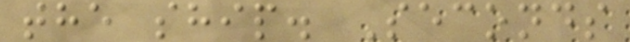the ship. Seconds
